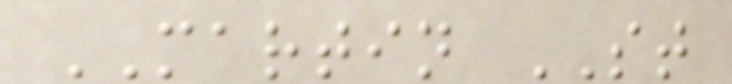MARTIN ST
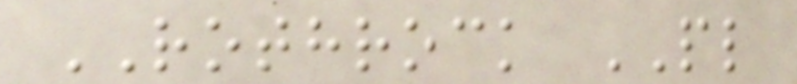ROTHROCK PL
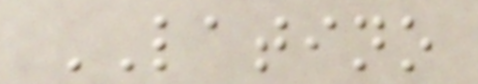LATINO
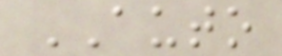AUTO
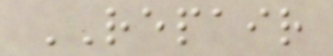REPAIR
